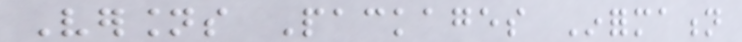Versions Packages Information
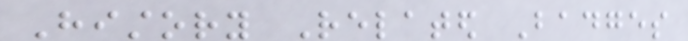History Related Badges
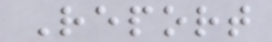Report
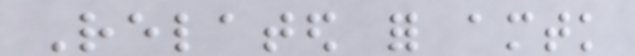Related for amtk
